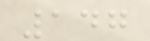147
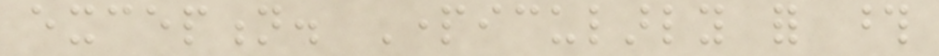exception. Particularly for those
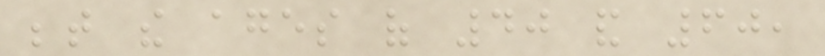between the ages of 40 and 60,
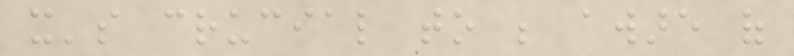it's crucial to be aware of
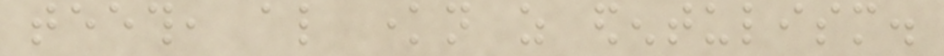teeth, also known as edentulism.
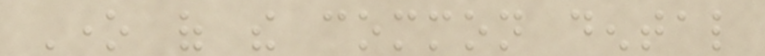One of the common dental
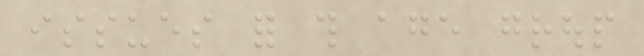issues for this age group
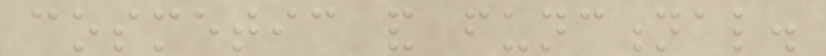cosmetic and functional.
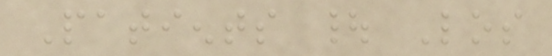Patients | Los
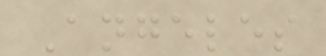Angeles
